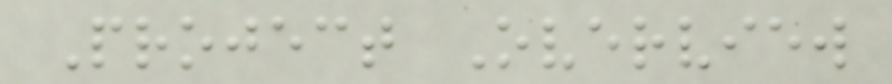Project Overview
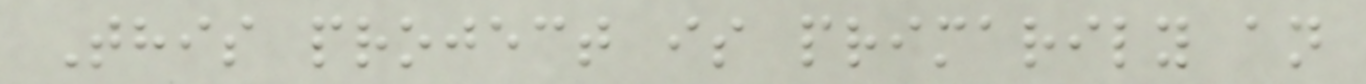This project is primarily an
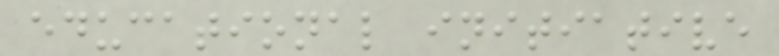educational initiative
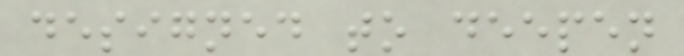designed to deepen
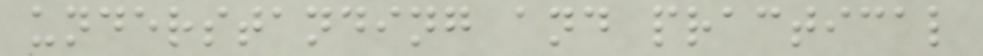understanding and practical
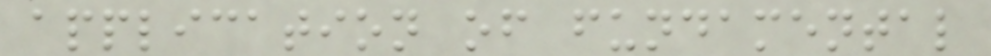application of fundamental
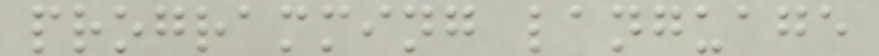programming language
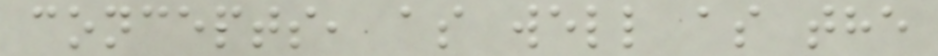concepts, as well as the
